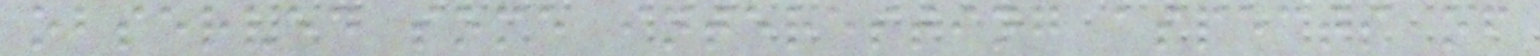observed some interesting aspects of
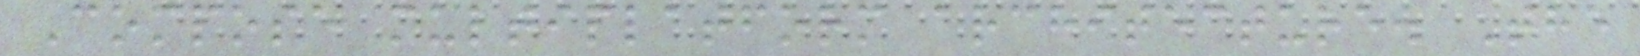Compose multiplatform architecture. The
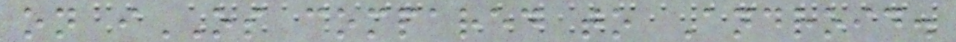on iOS compared to Android.
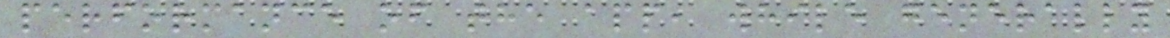performance of the app, while generally
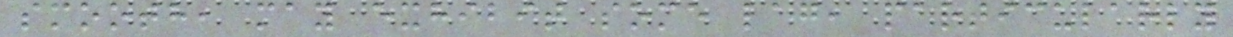smooth, may exhibit some lag, particularly
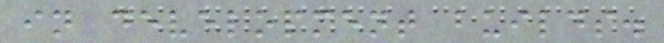in development builds.
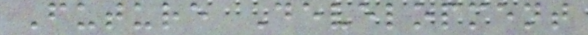Future Development
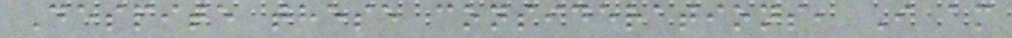Despite these considerations, I am
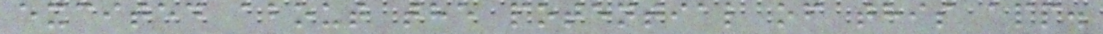excited about the potential of this app.
